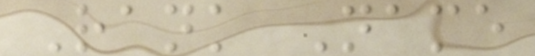Rank Name
